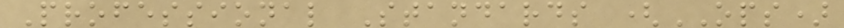Professional Standards (OPS)
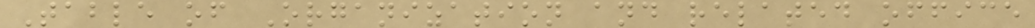Table of Organization and related office
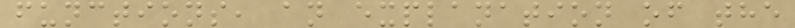functions, an explanation of the
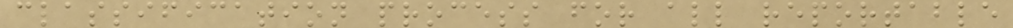classification process for all reportable
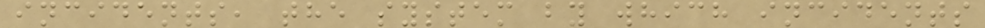incidents, the system by which incidents
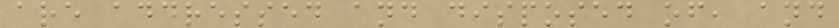are addressed and disposed of, and
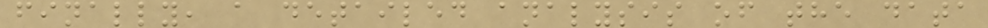finally, a detailed analysis of the data
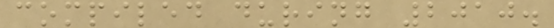compiled during 2010.
